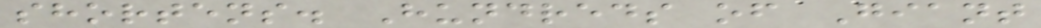shortens. Hundreds of Giant
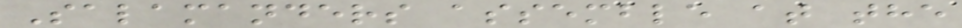Salamanders assemble at the
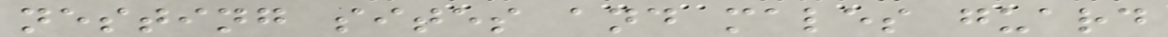nesting sites and males guard
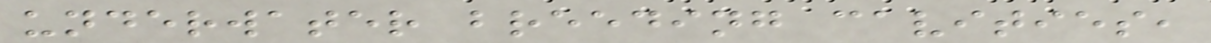underwater breeding cavities,
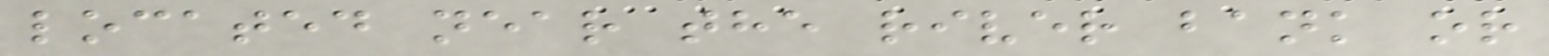located near the river bank or
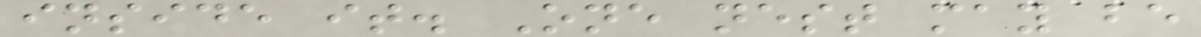inside it. One nest may be
